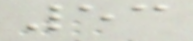53
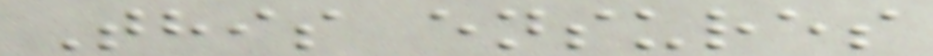This ensures
